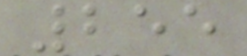255
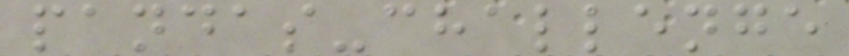pandas-challenge
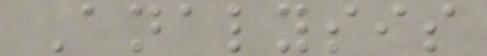Analysis
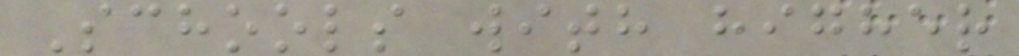Schools with higher
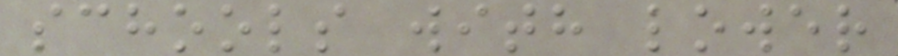schools with lower
